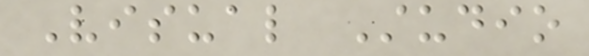Visual Studio
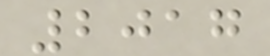2017
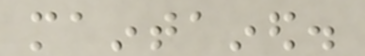maintained.
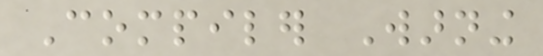Compiler Warning
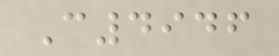C4946
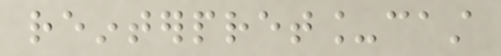reinterpret_cast
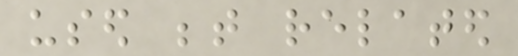used between related
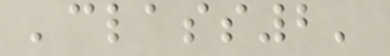'class2'
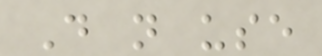Do not use
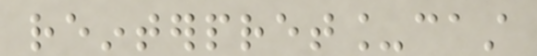reinterpret_cast
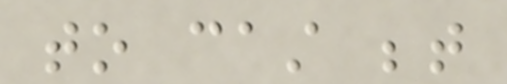to cast between
